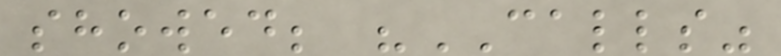showed; "CALLS"
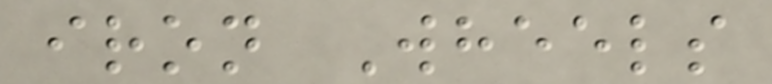iron Wheels
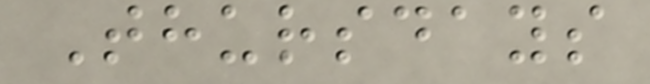Thursdays
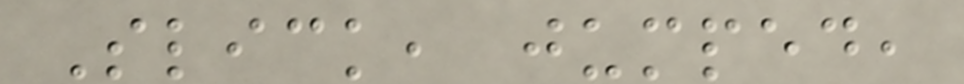Slick, jumped,
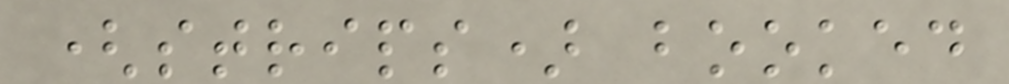(strips) booked
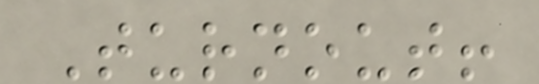Turnout!
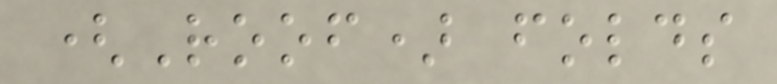(Roof) folds
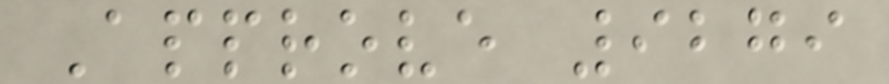Approve 9279
